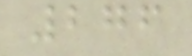276
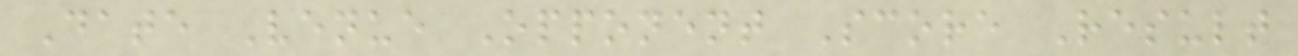Date Venue Opponent Score Result
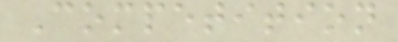Competition
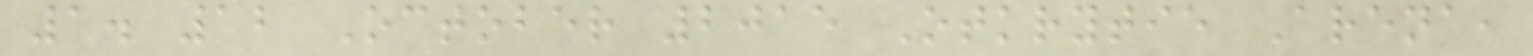1. 12 October 2015 Otkrytie Arena,
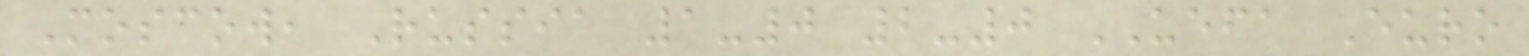Moscow, Russia 1-0 2-0 UEFA Euro
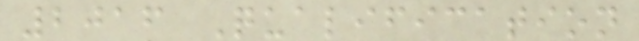2016 Qualification
